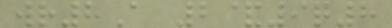wr8A 2&9q8
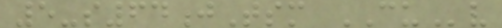5-s64jTsm CUv
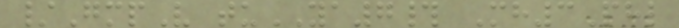/GmpV tuYA7# Mh3Phl
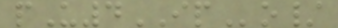pU4IPo/
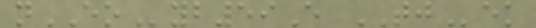nEOyb59E TJek
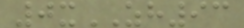0xZH93
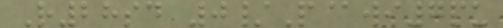R28sd 0/P@wi7pu
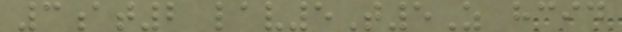3at2 lav5T5Z hcid
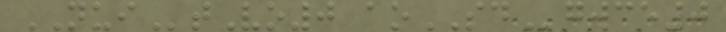NUItVo0 aoSDgwce0
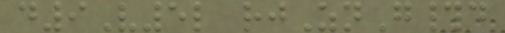d9V5l rjZnG#d
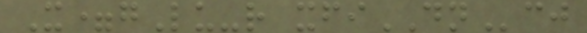X=gLu-r xfiDNcj
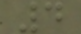4
